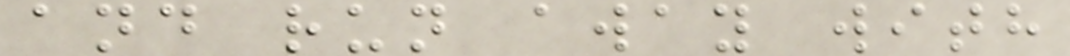and run away with
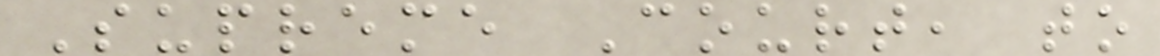Supreme Court, to
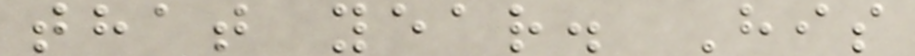that year. His
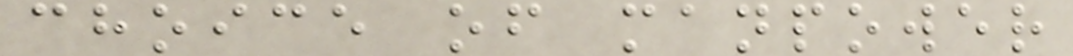choice of manpower
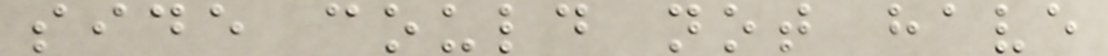side could not have
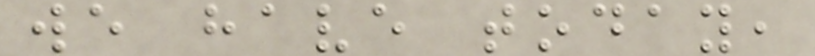we have today,
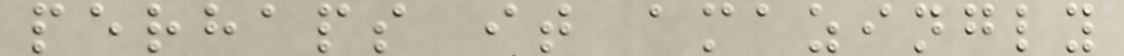perhaps it amazingly
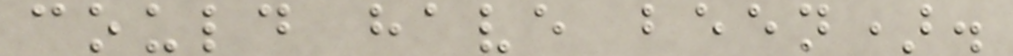could have been).
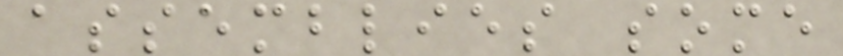assemblies some
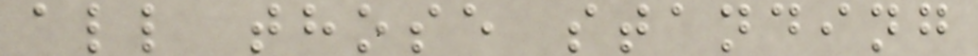all those standing
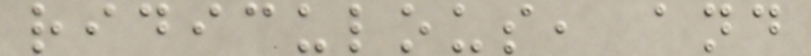ridiculous, and
